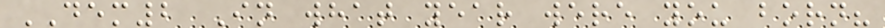DEM2 In what year were you born?
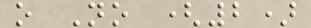o No (2)
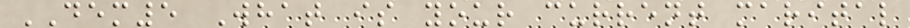DEM5 What is your current marital
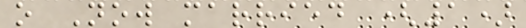o Now married (1)
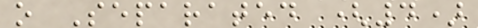o Separated (4)
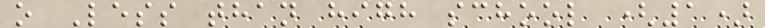o Less than high school (1)
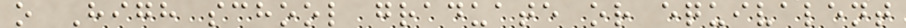o High school graduate or equivalent
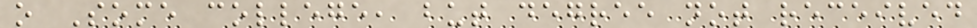o Some college, but degree not received
